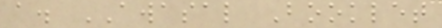a. AWASAL Booklet
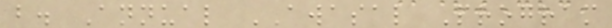b. Annual AWASAL Program
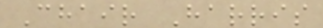Chair Harris
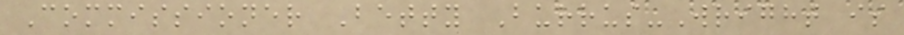Commissioner Betty Burrus-Wright is
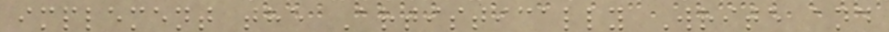implement the Artistically Write and
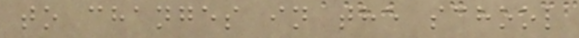to changes in the school
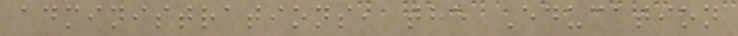administrations, the Education
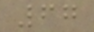67
